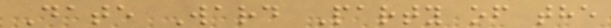Date Ward Party of the
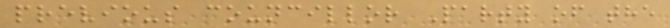previous councillor Party of the
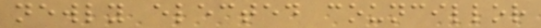newly elected councillor
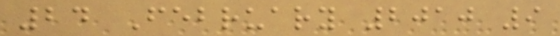24 February 2010 9
